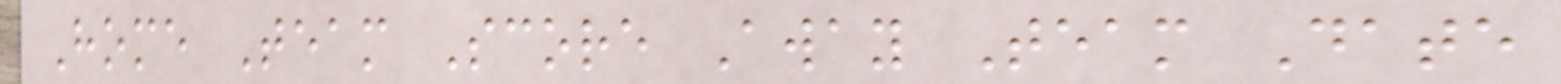Home Team Score Away Team Date
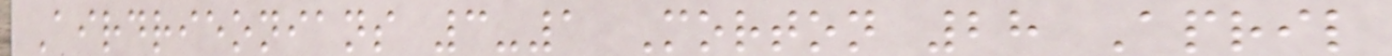Airdrieonians 3-1 Morton 28 April
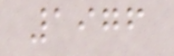1976
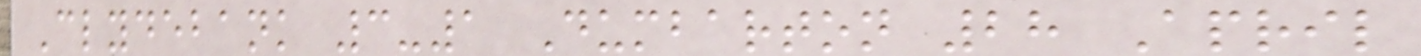Clydebank 3-1 Dumbarton 28 April
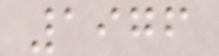1976
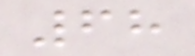68
